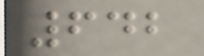642
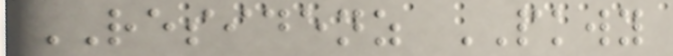RESIDENZ PKWY
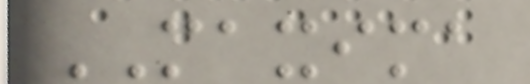MAXIMA
